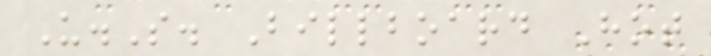U.S. Billboard Hot
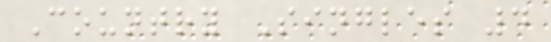Country Singles 4
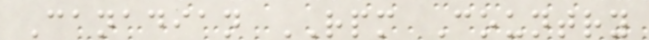Canadian RPM Country
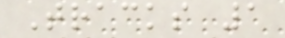Tracks 1
